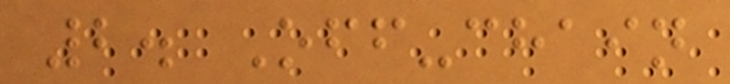2. Off-chain
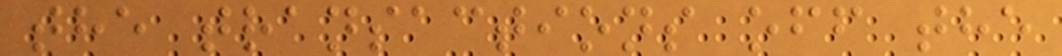the transactions off the
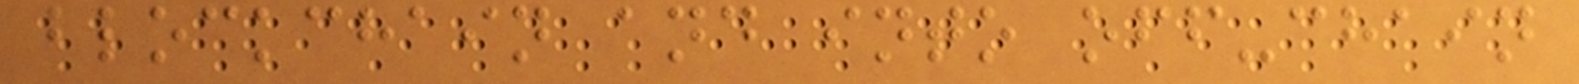blockchain and into off-chain
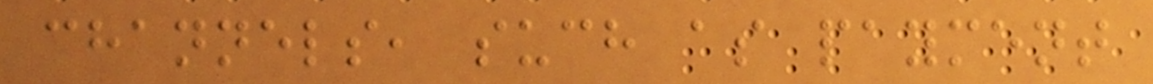channels, such as payment
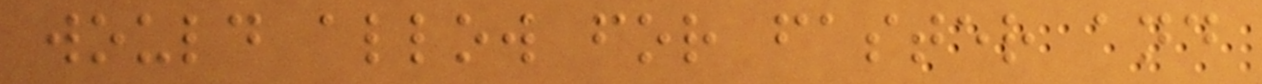would allow for faster and
